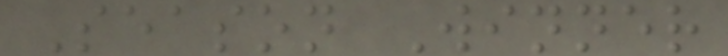Season Winner
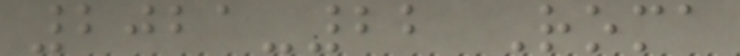2021-22 Roma
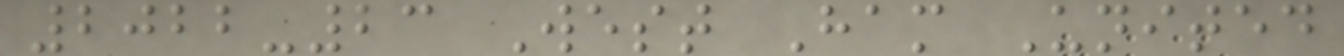2022-23 West Ham United
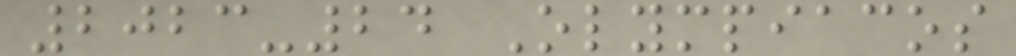2023-24 Olympiacos
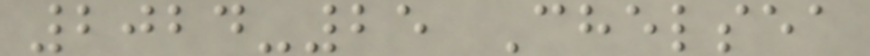2024-25 Chelsea
